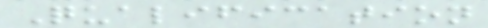Qualification
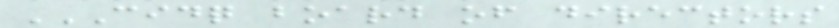CIDQ BOARD OF DIRECTORS
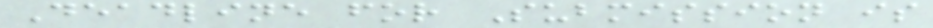Deadline for Submission is
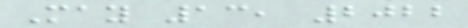May 13, 2022
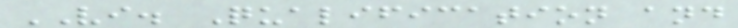VI. Qualification and
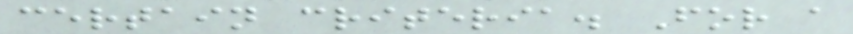certain criteria. For a
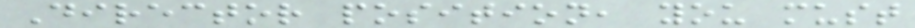Director position, you must
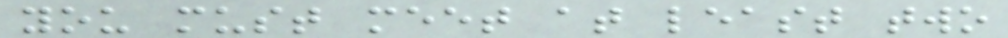you must meet at least two
